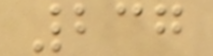237
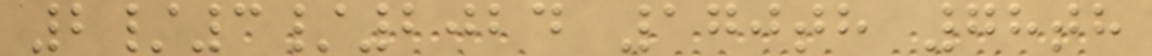2/3/2024 170th 78th
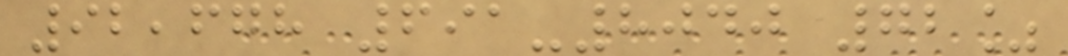92,678 691-8040 72%
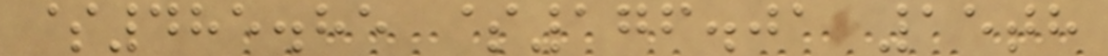$485.85 $176.01 15th
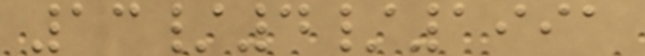13/4/1991
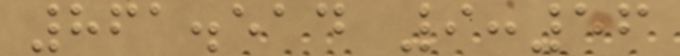861.514 9:56
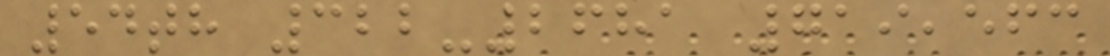54th 322-2681 719,563
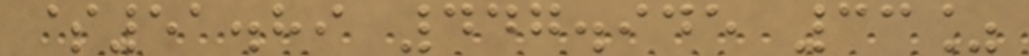$51.89 447.945 33%
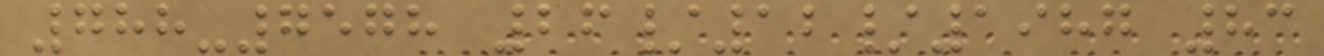788-7578 26/12/1987 83
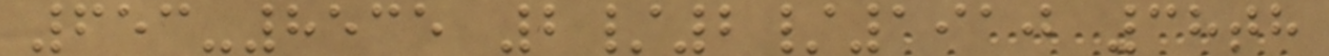653-8535 2/2/1910 38th
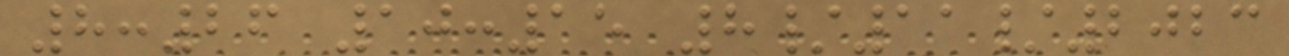8:26 10:15 8/11/2023
